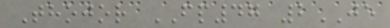Thojor FP47 2JE
